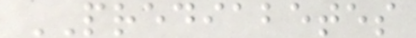PREDIABETES
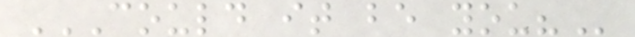COULD IT BE YOU?
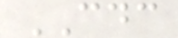CDC
